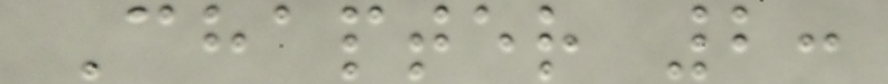Chapter 2:
